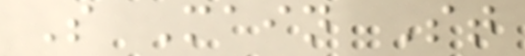S Main St
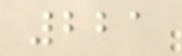221
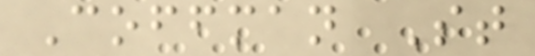Coffman St
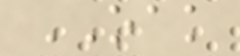OAK
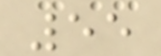55
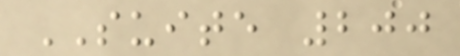SUITE 200
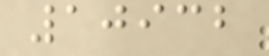10932
